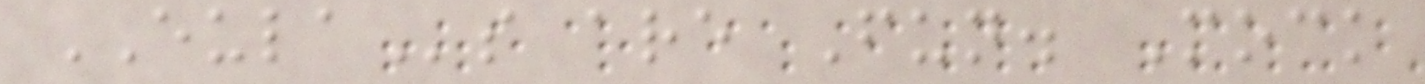EULAs are Fun. Mock
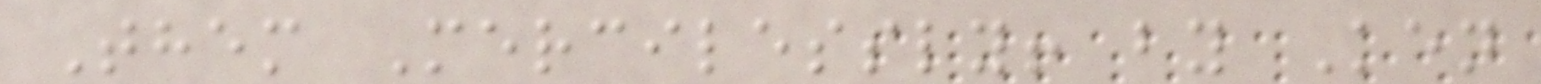Them Mercilessly! by Ken
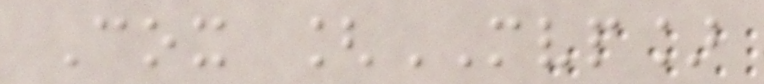Cox [MVP]
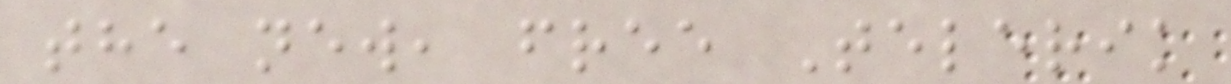the new, free Telerik
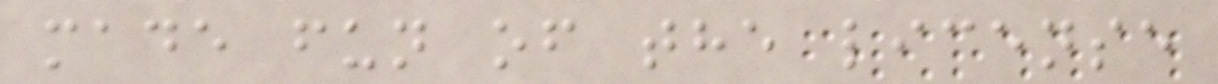made fun of the license
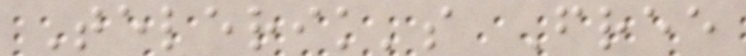Telerik's Free
